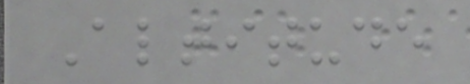Altitude
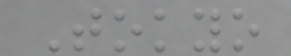Tokyo
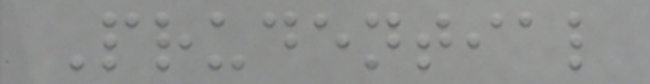Prudential
